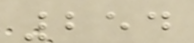254
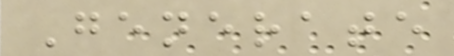Generate
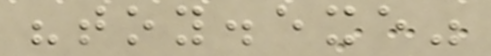"toy.exe"
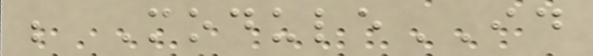; ModuleID
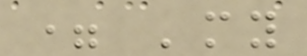= 'my
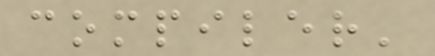compiler'
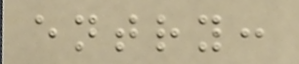entry:
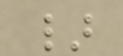}
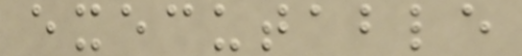executable
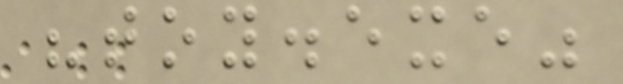"toy.exe"
